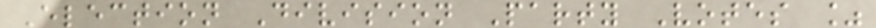Election Division Party Votes %
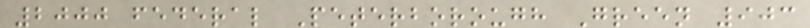2000 federal Peterborough Green 903
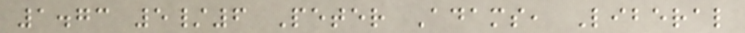1.73 5/6 Peter Adams, Liberal
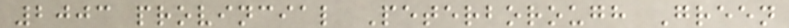2003 provincial Peterborough Green
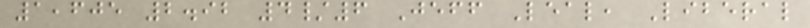1,605 2.92 4/6 Jeff Leal, Liberal
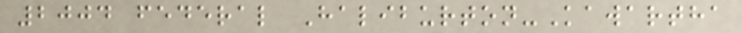2004 federal Haliburton-Kawartha
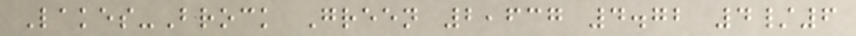Lakes-Brock Green 2,637 4.72 4/6
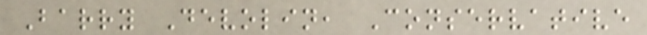Barry Devolin, Conservative
